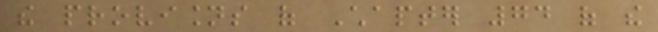the provisions of Chapter 74 of the
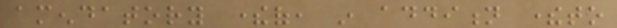amendatory thereof, in addition thereto
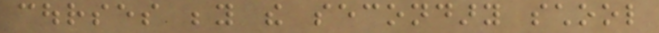courses beyond the secondary school
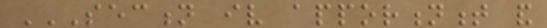SECTION IV APPORTIONMENT AND
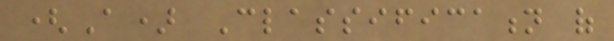(A) Classification of
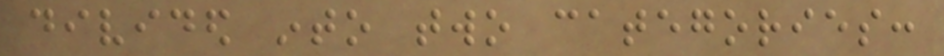divided into two categories:
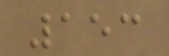153
